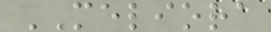MELIORA
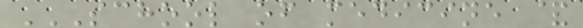SCHOOL OF MEDICINE &
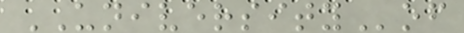UNIVERSITYof
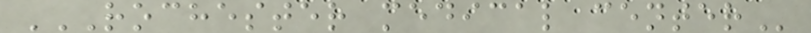ROCHESTER MEDICAL CENTER
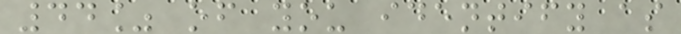44% of you identify as
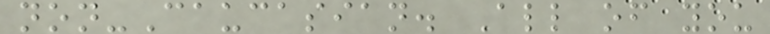non-Caucasian. All of you
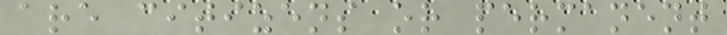are citizens or permanent
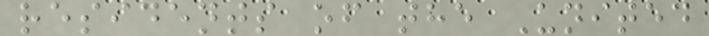residents of the United
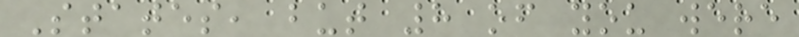States, but 8 of you were
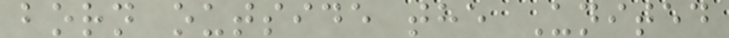born outside the United
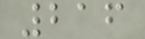216
